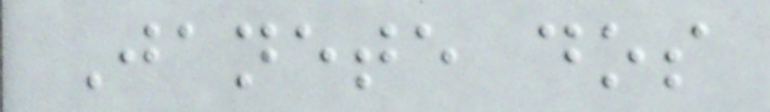Janete dos
